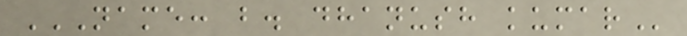NAME: B. DHANUSH KUMAR
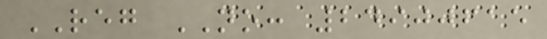REG NO: 24900615
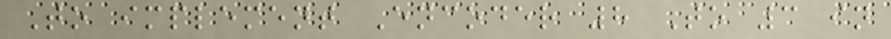To implement Encoder 8 To 3 in
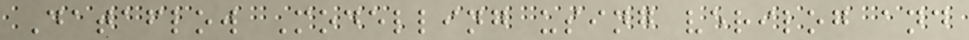Dataflow Modelling using verilog and
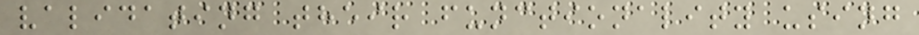validating their functionality using
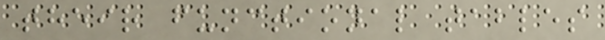their functional tables
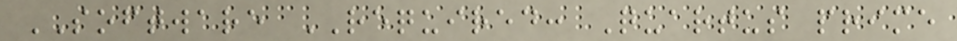SOFTWARE REQUIRED: Quartus prime
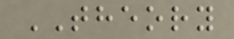THEORY
